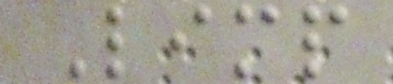Limp
